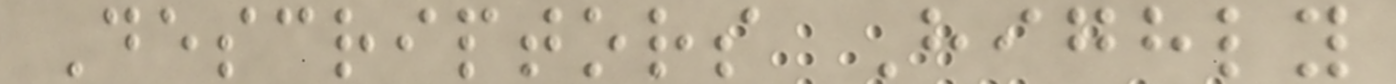Descriptors Highly
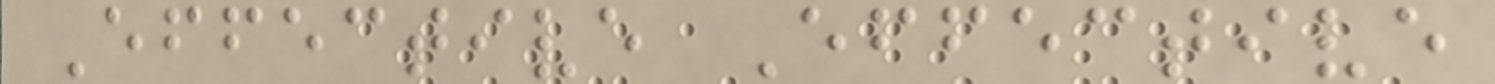Effective Effective
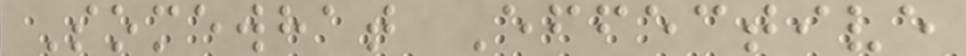Somewhat Effective
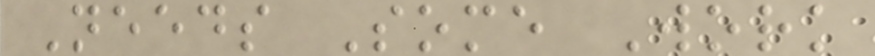Needs Some Work
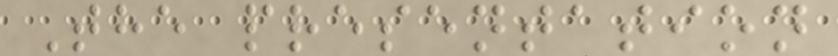The presentation
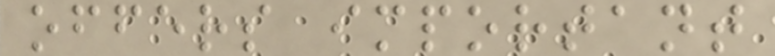offers important
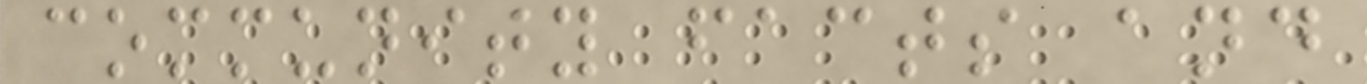community facts and
